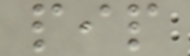pip
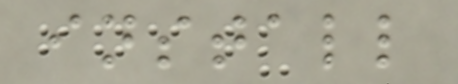install
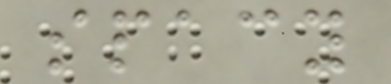spacy
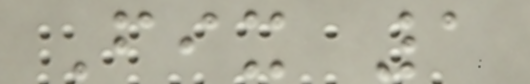Fix 1
